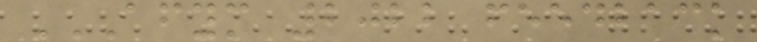AFYM 2022 FEEDBACK
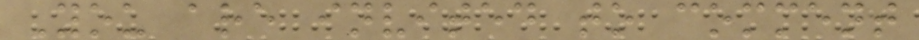You are invited to comment
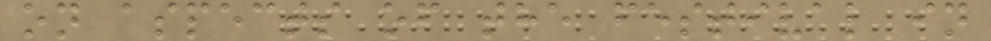on aspects of the festival in
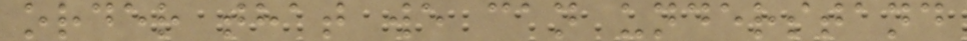order that we can understand
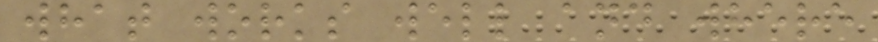what works well and where
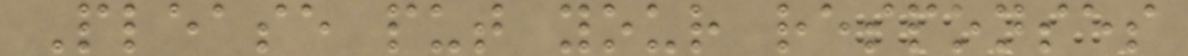Please put your responses
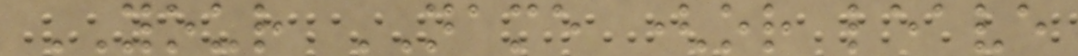YOUR NAME (or leave
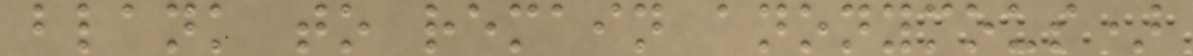blank to remain anonymous)
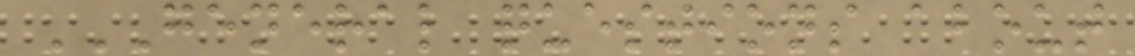GENERAL QUESTIONS ABOUT
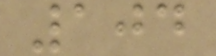104
